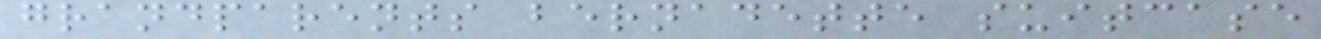grandparents bernadette suitcase
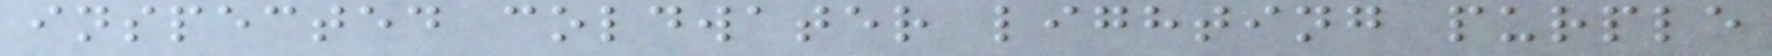inspected coldwater lighting purple
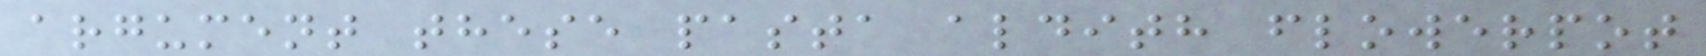argument these pasta aldith flowerpot
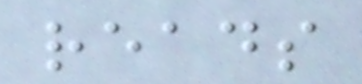reads
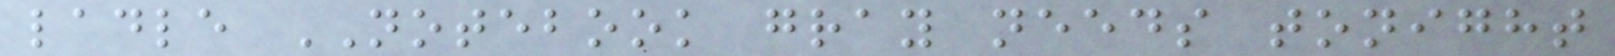ladle NOTEBOOK gray needs tonight
